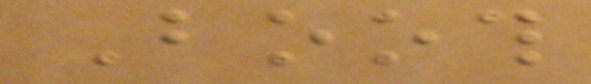Booth
